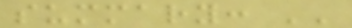summary: ''
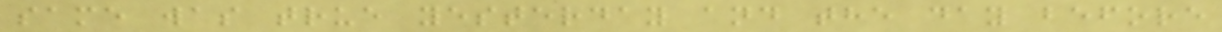same was true yesterday and the day before
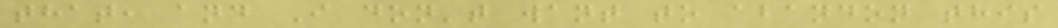that, and I don't want to abandon this
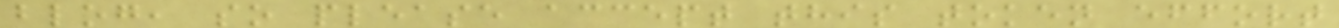blog, so please accept this token effort
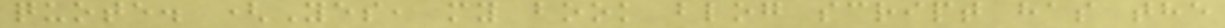quote. (Yes, my book blog script has the
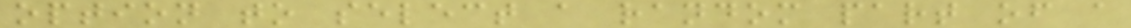option to select a random part of a
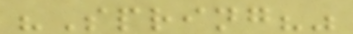"Spring?"
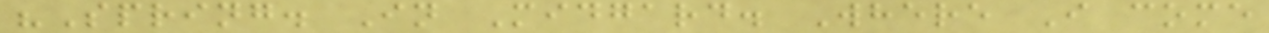"Spring. In Midgard. Where I come
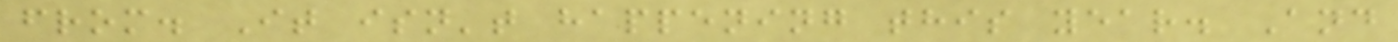from. It isn't happening this year. And
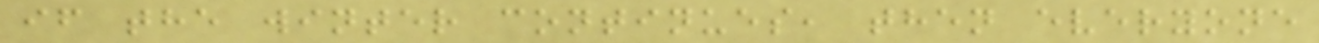if the winter continues, then everyone
